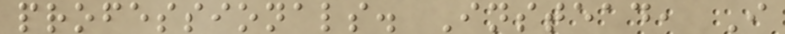professionals. Instead, I
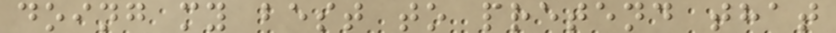doing my best to pretend that
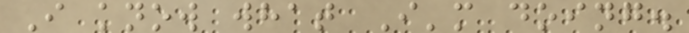I know what I'm doing.
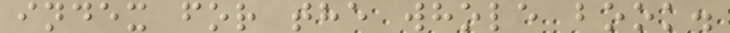index for the whole book.
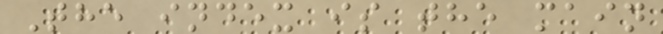The index is the main
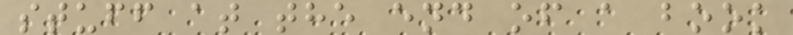stuff at the end of a book
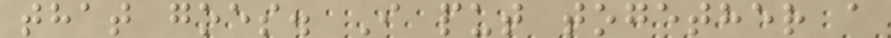that goes. I put together a
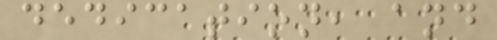dedication, and
